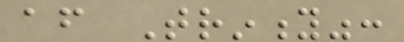after Trinity":
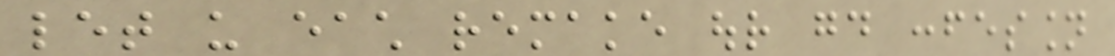let us each remake our good confession
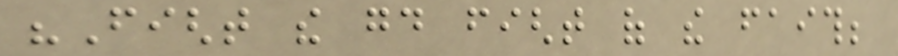"Fight the good fight of the faith;
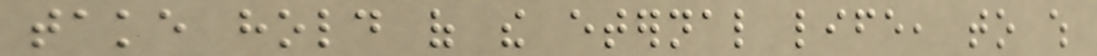take hold of the eternal life, to which
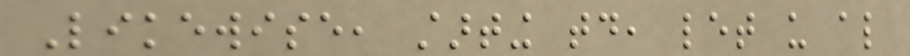Likewise, starting today, let us also
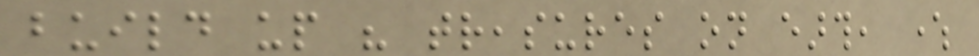build up his treasures on earth, where
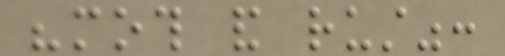"moth and rust":
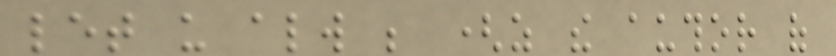let us always be (as the author of
